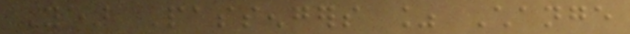Year Passengers % Change
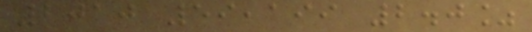2010 59,199 2.0%
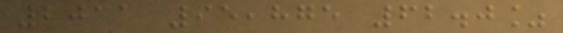2011 95,875 62.0%
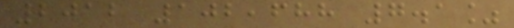2012 102,688 7.1%
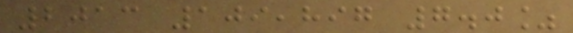2013 109,897 7.0%
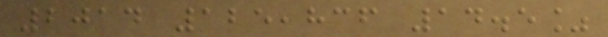2014 125,836 14.5%
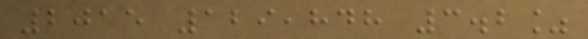2015 129,848 3.2%
